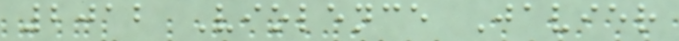2012 Violence Javier
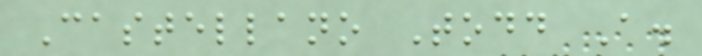Castellano Todd A.
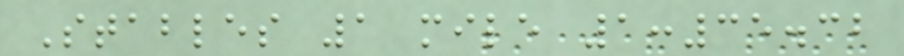Stables 1 mile 1:35.32
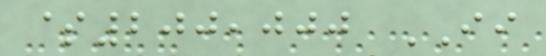$200,000 II
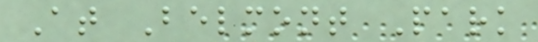At Belmont Park
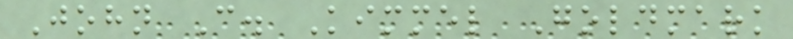John C. Kimmel Goldmark
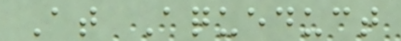At Aqueduct
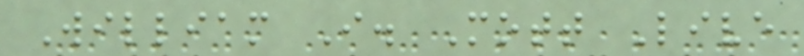William I. Mott Live
